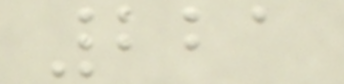221
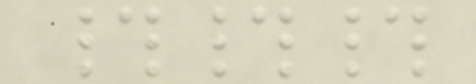###
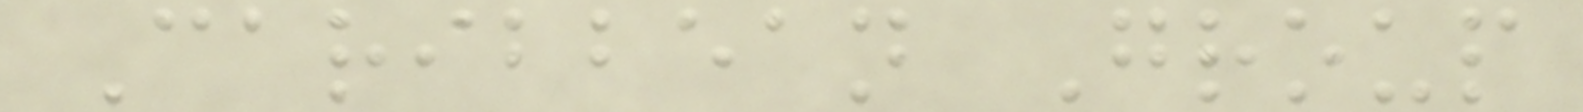Caribbean Group
